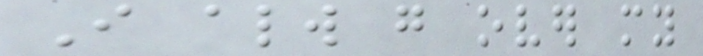I always go over my
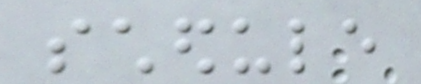schedule
